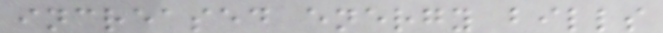increased energy bills
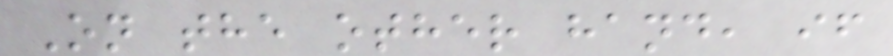On the other hand, if
